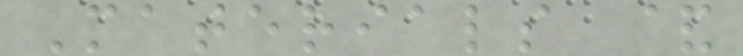Materials &
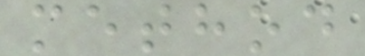method
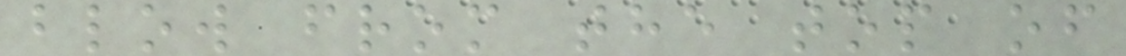blow from the top of
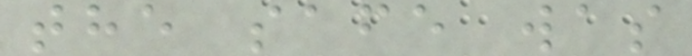the safe was
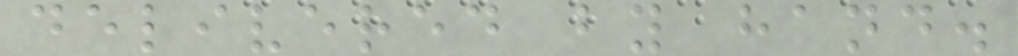delivered by hand.
